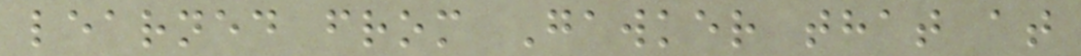learned from Gawker that at
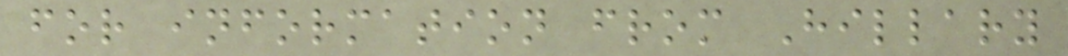for information from Hillary
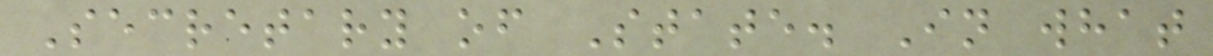Secretary of State. In what
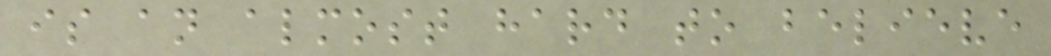is an almost hard to believe
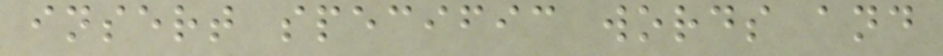insert specific words and
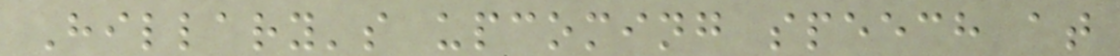Hillary's upcoming speech at
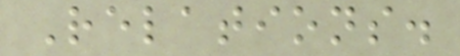Relations.
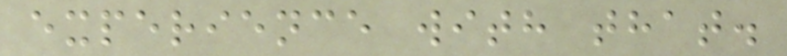experience with that.
